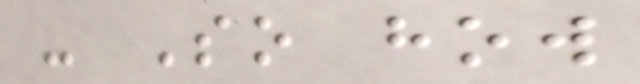- So how
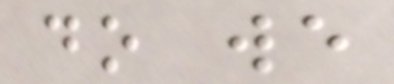do we
